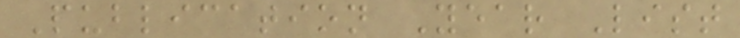Publication Year List
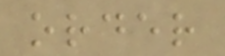order
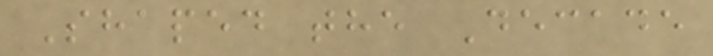Shaped the Decade
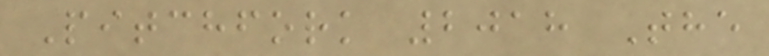Pitchfork 2018 The
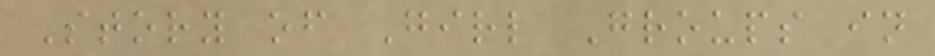Story of Girl Groups in
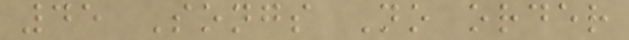45 Songs No order
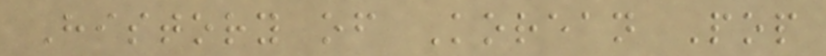History of Korean Pop
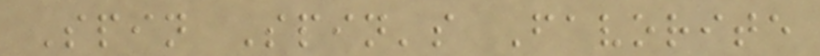Spin Spin's Favorite
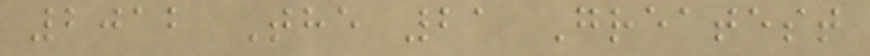2012 The 21 Greatest
